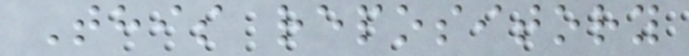This repository
